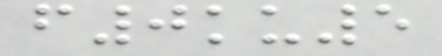f0ku5
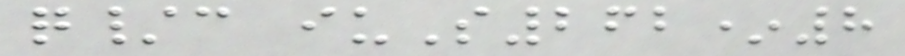q/c iuS262*8
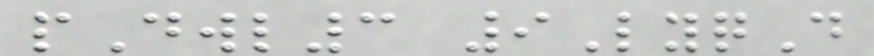pDwl3 9LyqD
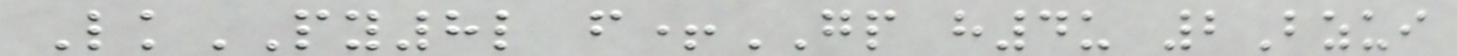LkPY8l f+GP h4u 2Bzui
